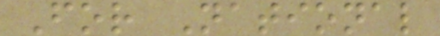For National
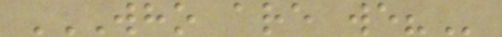WHO ARE WE?
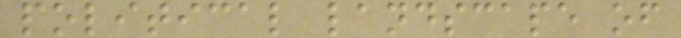political landscape of
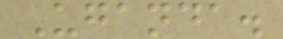Uganda.
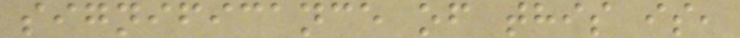significance of this is,
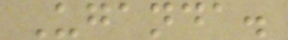Uganda.
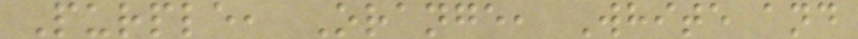Purple, Orange, White and
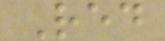Red
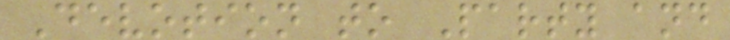Devotion to Party and
